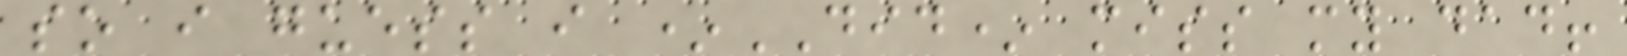so i guess i *DID* miss my dad!
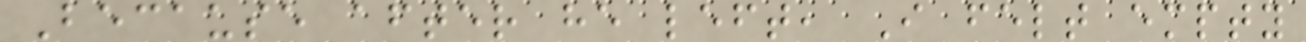Because after he left, I felt empty
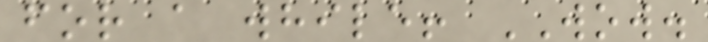for a while! WOW.
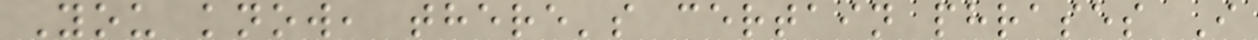You know, there's certain phrases I
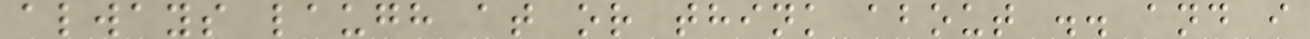always laugh at or think about .. and i
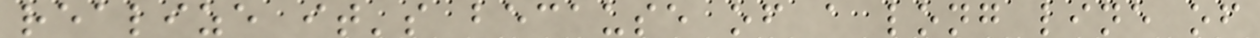realize it's because of a long line of
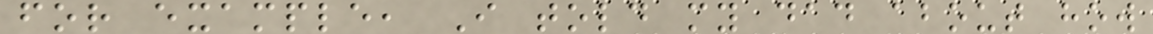for example, I told my dad about how
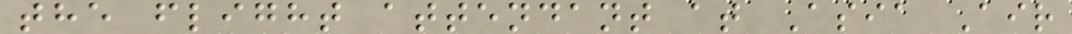the flight attendant at Asia Air
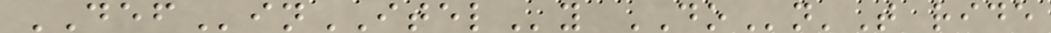DEFinITELy DOn'T ride
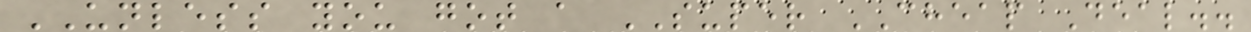UNLESS you got a SUPER CHEAP Deal..
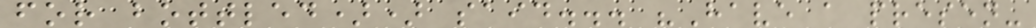for bottled)) said... "Have a presen-
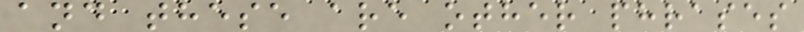and these are other phrases
